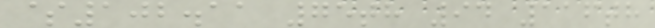$102.11 75th 94 116th
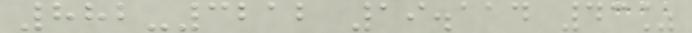882-3212 19.114 43%
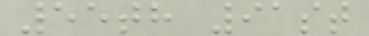55th 91st
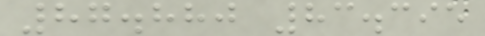87.880 83.395
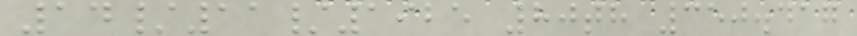14/11/1925 80th 350.417
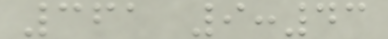361 9:43
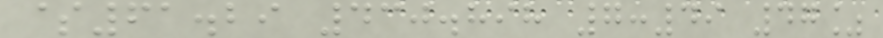$61.29 430.898 7:49 47%
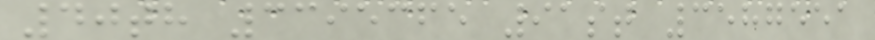40th 3395365 91st 3587551
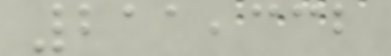211,332
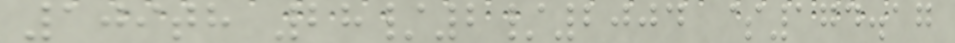109th 28/2/2004 $174.17
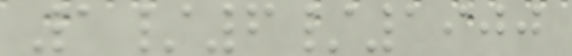1/6/1900
